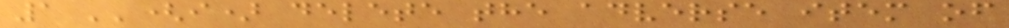1 ''(i) delete the adverse item of
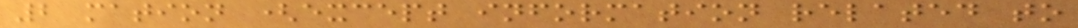2 mation (except information related to
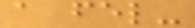a fel-
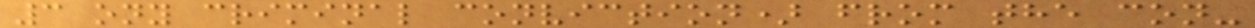3 ony criminal conviction) from the con-
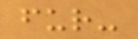fur-
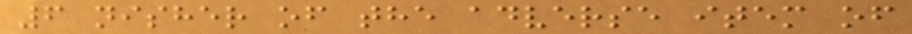6 nisher of the adverse item of
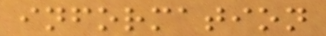information
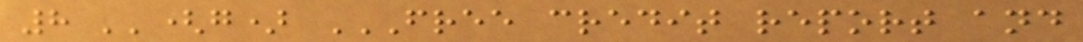8 ''(g) FREE CREDIT REPORT AND
